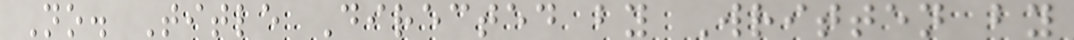No. Title Directed by Written by
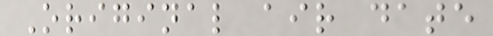Original air date
